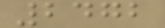2472
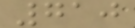710
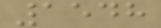1548
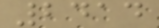2414
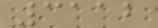3112
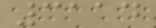3114
